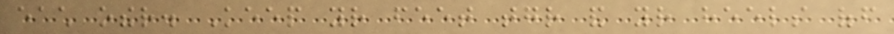each other. Keep your feet together and your heels off
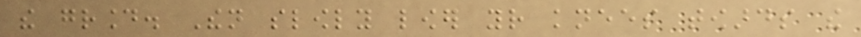the ground. Then slowly lower your knees towards the
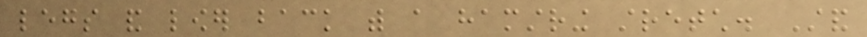legs and lower back with a hamstring stretch. Stand
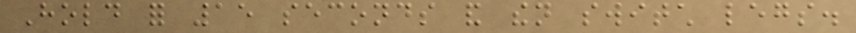Hold for 15 seconds and then switch legs.
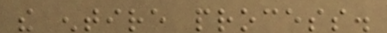the entire process.
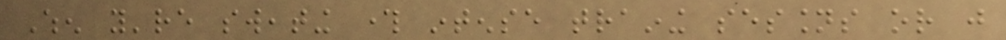When you're sweating through intense training sessions or just
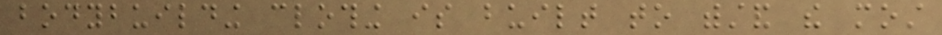bodybuilding clothing is built to withstand the most
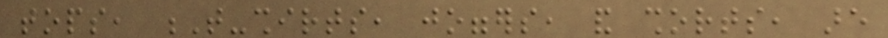tops, T-shirts, joggers, and shorts, are
